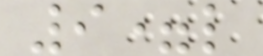9=l
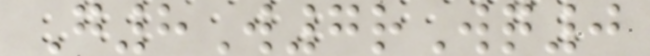G8W7rWq0
